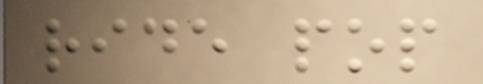ride pop
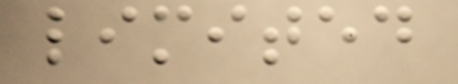limited
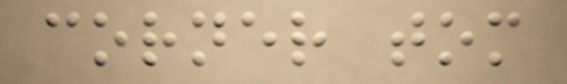corner tom
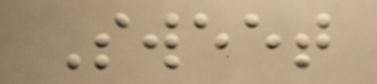Sweet
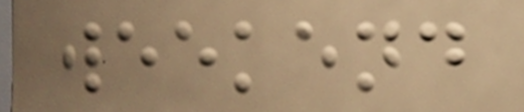weekend
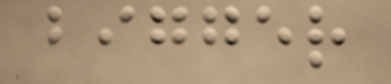bigger
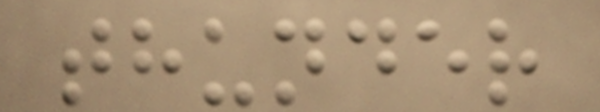thunder
